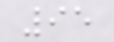95
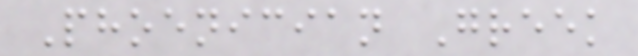Phoenician Greek
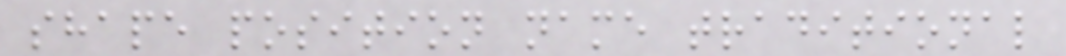shape position name traditional
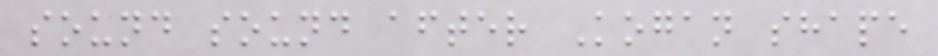sound sound after Kogan shape
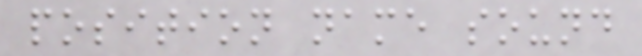position name sound
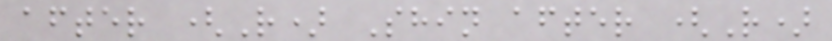after (R) Shin after (R)
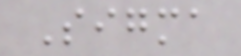Sigma
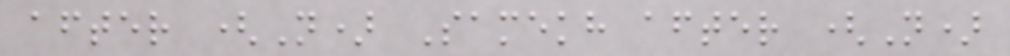after (N) Samekh after (N)
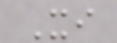Xi
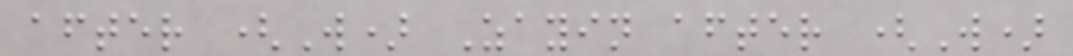after (W) Zayin after (W)
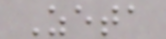Zeta
